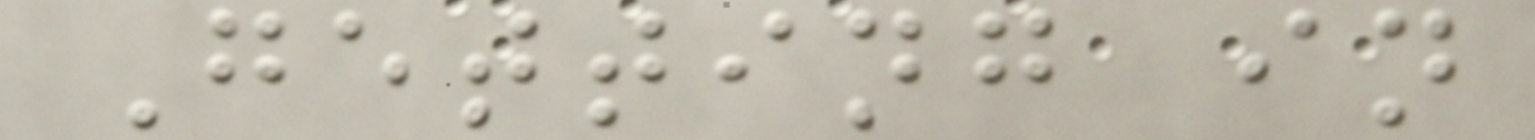Getting in
